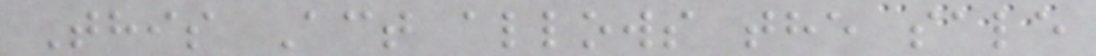This Act allows the sale
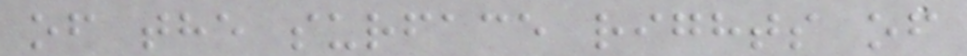of the surface rights of
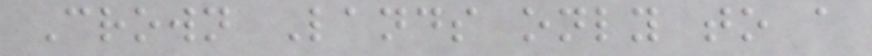Crown Lands only to a
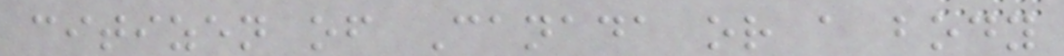citizen of Canada or a body
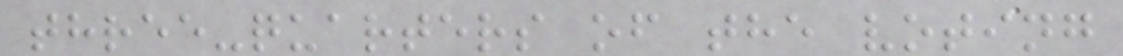three-quarters of the voting
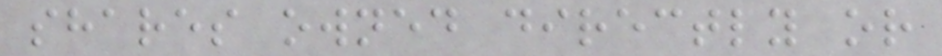shares owned directly or
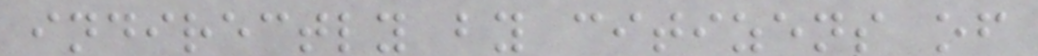indirectly by citizens of
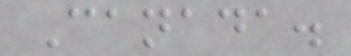Canada.
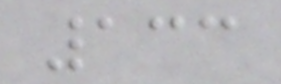133
